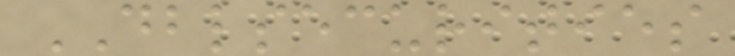DBLSECURITIES
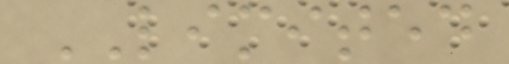LIMITED
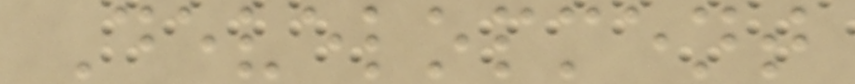Development
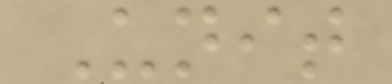Unit
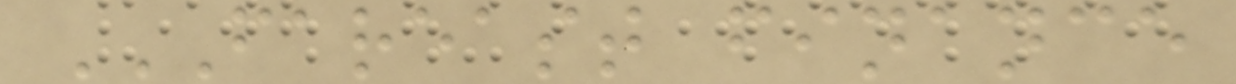FAREAST FINANCE
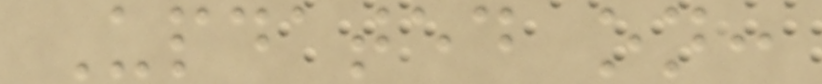Updated on:
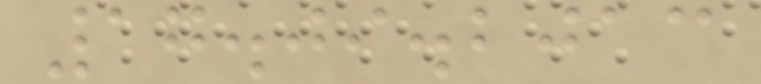17.09.2013
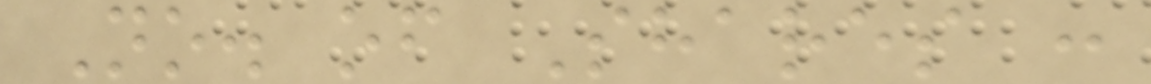No. of Shares :
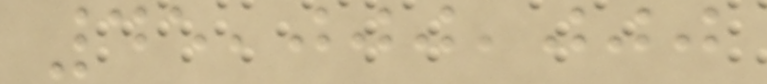45,000,000
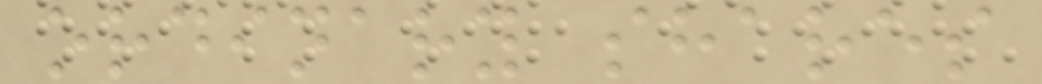ordinary shares
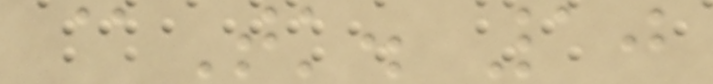@Tk. 10
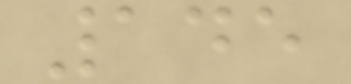145
